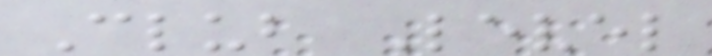Club Level
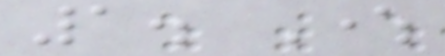1. Where
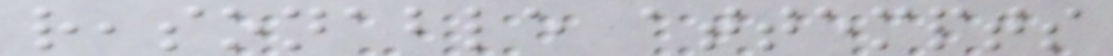reasonable attempts
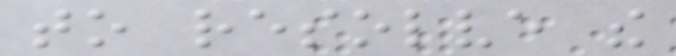to resolve the
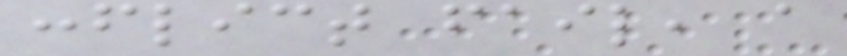conflict fail, a
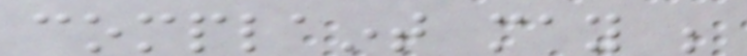complaint may be
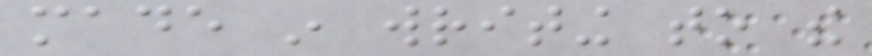made in writing to the
